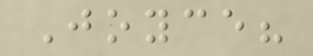Joyce?
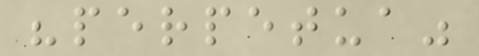"perpetua"
